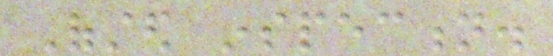Ofsted inspection.
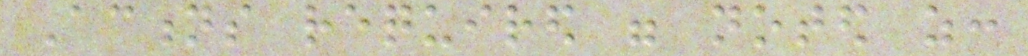Actions required were noted as:
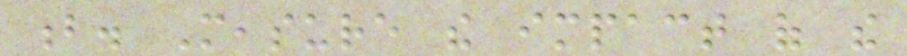b. Measure the impact of the
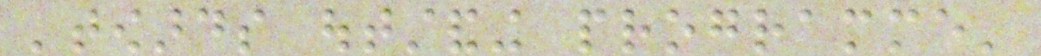'towards outstanding programme'
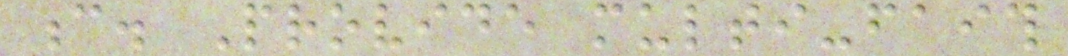c. Provide multi-faith
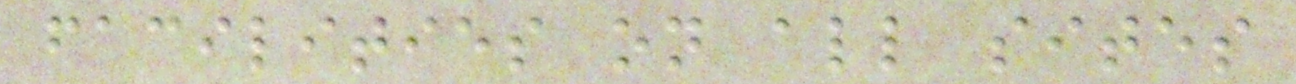facilities on all sites
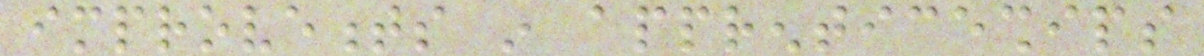improvements in apprenticeships
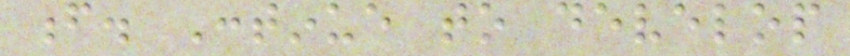f. Continue to develop
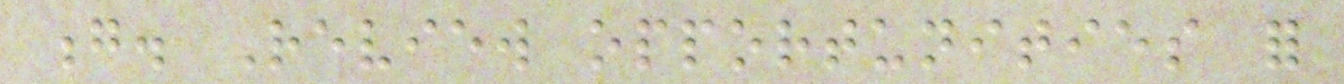g. Review opportunities for
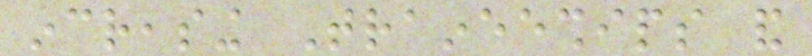increasing Traineeships and
